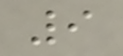9
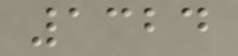1324
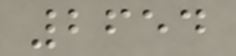2654
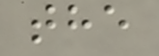the
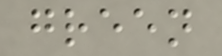green
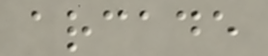arcade
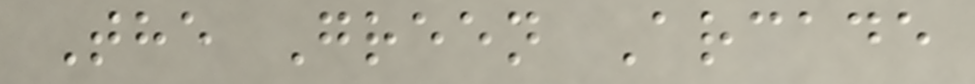The Green Arcade
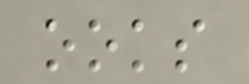ooks
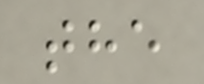the
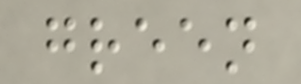green
